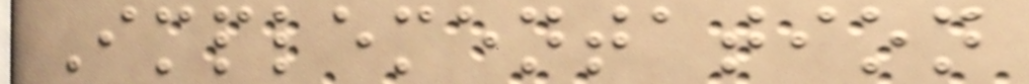Implementation
